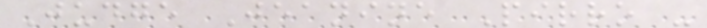Judge Jeanine Pirro -
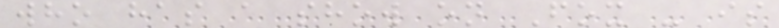who has a show on Fox - is
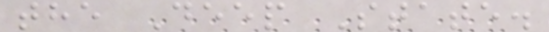the Deep State.
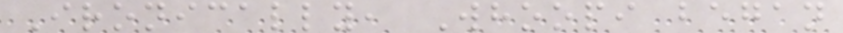Ironically, Whoopi began
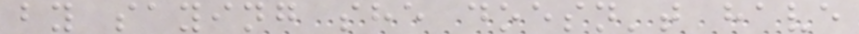by saying she doesn't have
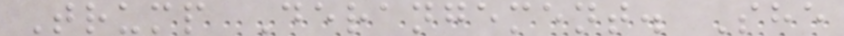Trump Derangement. She
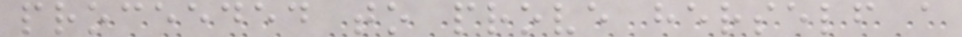proceeded to prove herself a
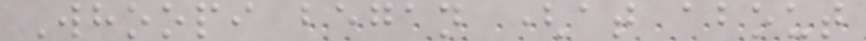Whoopi began (at about
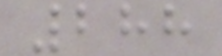288
